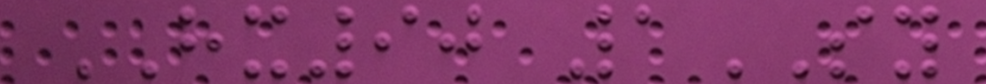HX90 1SY
